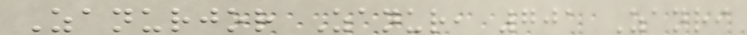Zanurjor Zanur, 701 Zanri
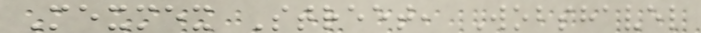Mexmex Street, Wobshavel
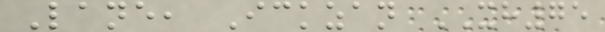Lane, Ickzan XH75
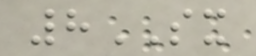8SX
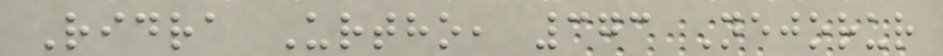Ridra Urtho, 373 Nejorur
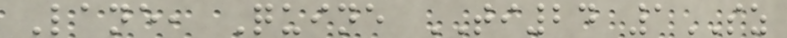Lane, Quine TI24 1SZ
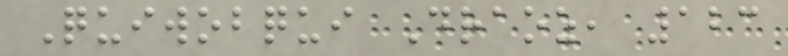Quiwobqui Draoz, 123
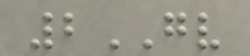2GV
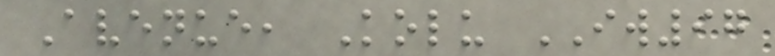Avenue, Kolu IW97
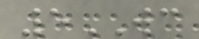5WC
